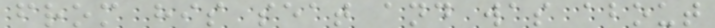from his seat and was about
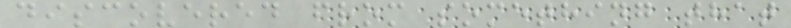discovered from something that
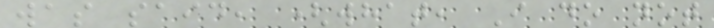was said, (what, I do not
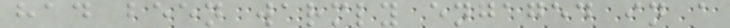had been warmly engaged in a
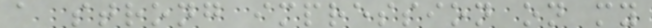a strong impression on my
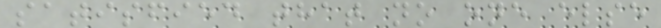satisfied that no one else
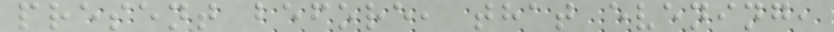present before, that evening,
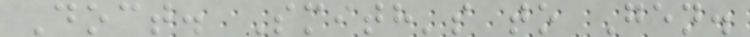Doct. Smith's to Gen.
